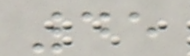45
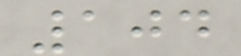104
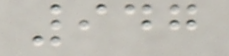947
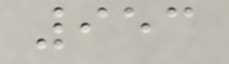953
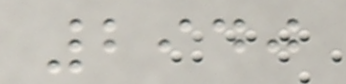2940
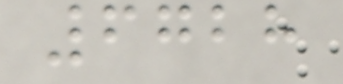6728
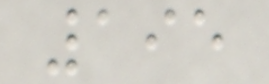195
